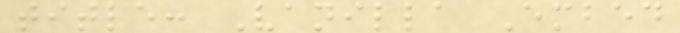title: Vanilla Embed
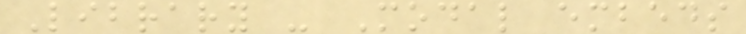Library - Modal embeds
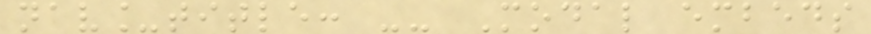nav_title: -- Modal embeds
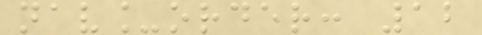nav_order: 12
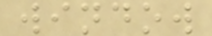window
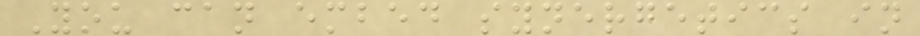You can embed synergetics in
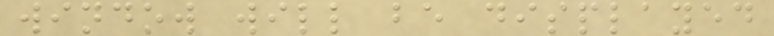window will be displayed
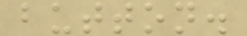button.
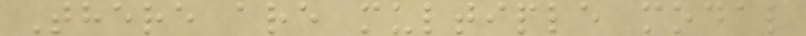There are multiple modal
